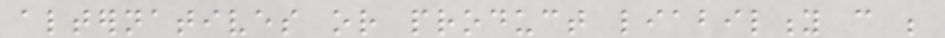alternatives or product liability can be
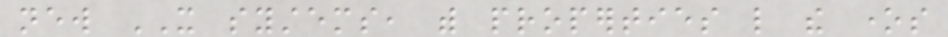new IT systems, with properties like the ones
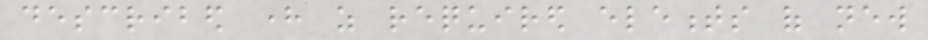described here as required elements of new
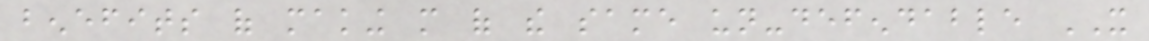benefits of making more of the same un-defendable IT
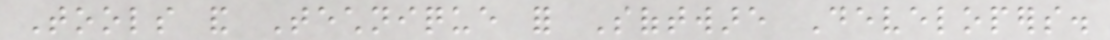Tools and Technique for Software Developers.
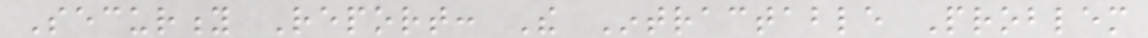Security Report: The Intractable Problem
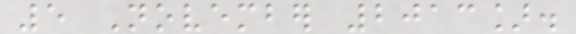5 November 2013].
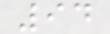94
